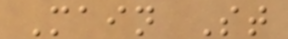Main St
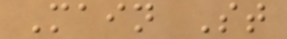Main St
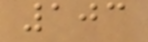103
